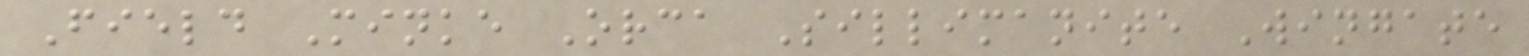Field Minke Orca Sillimanite Wingate
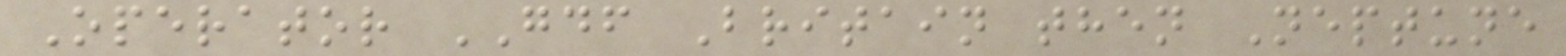Operator GDF Britain then Neptune
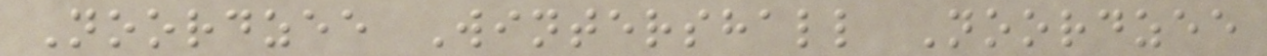Noordzee Wintershall Noordzee
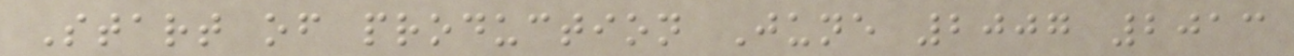Start of production June 2007 2013
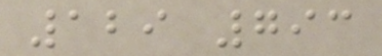129 793
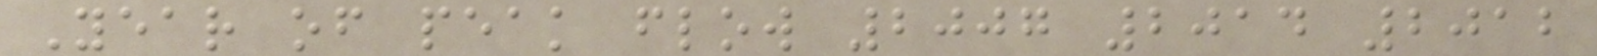Year of peak flow 2007 2014 2012
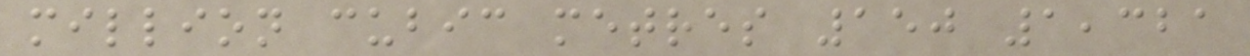million cubic metres 150 1,321
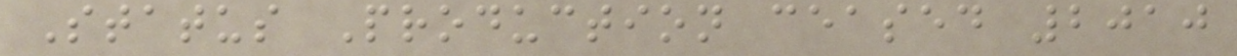Status Production ceased 2010
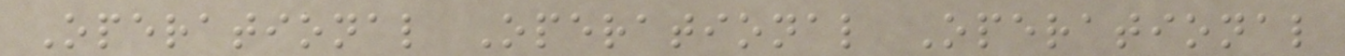Operational Operational Operational
